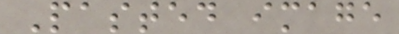Pasted image
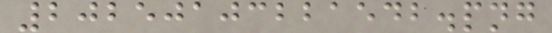20250103221542.png
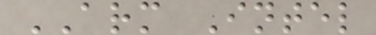ARM Intel
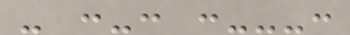- :-: :---:
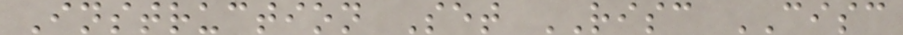Instruction Set RISC CISC
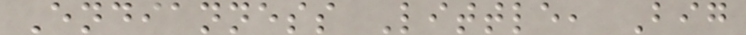Endianness Little, Big
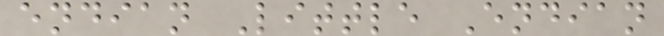endian Little Endian
